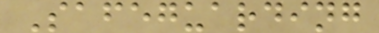Safeguarding
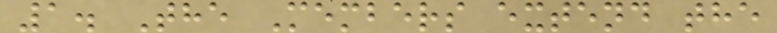1. The Members extend the
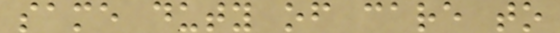same duty of care to
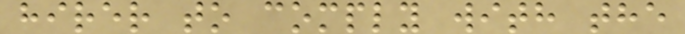hirer to comply with the
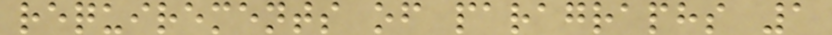requirements of paragraphs 1
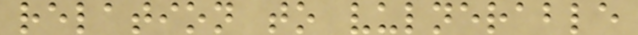relation to vulnerable
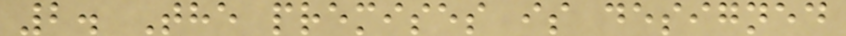2. The premises is designed
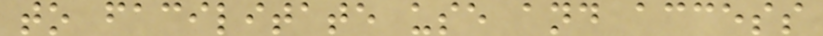to facilitate use and access
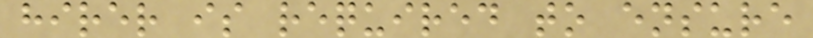hirer is required to ensure
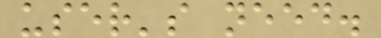user's need.
